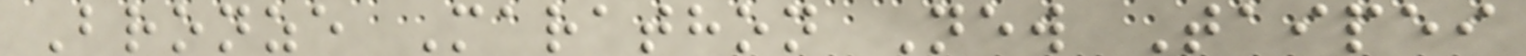Bronze Marathon New Taipei
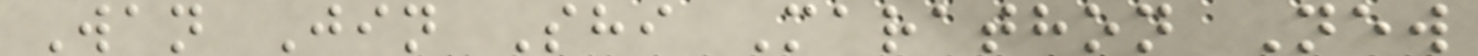Wan Jin Shi Marathon New
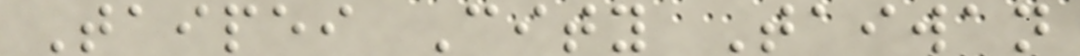Taipei City Taiwan
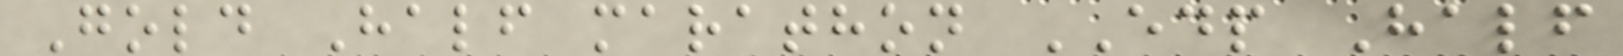Gold Half marathon EDP Half
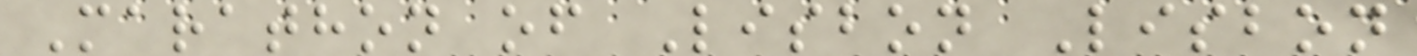Marathon of Lisbon Lisbon
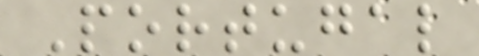Portugal
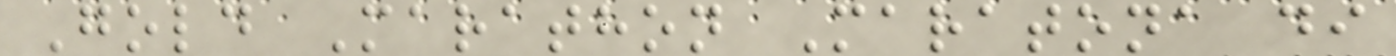Gold Marathon Maratona di
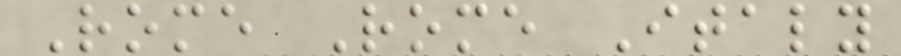Rome Rome Italy
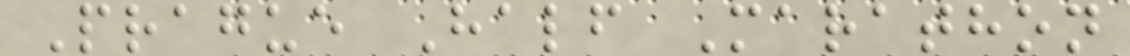Prague Half Marathon
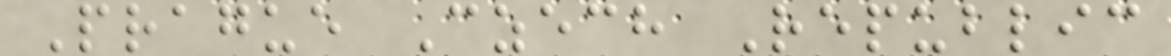Prague Czech Republic
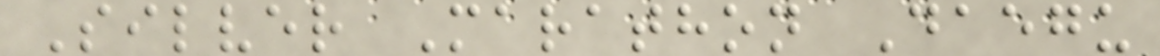Silver Marathon Daegu
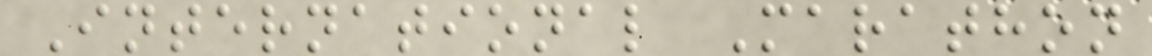International Marathon
